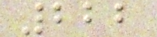222
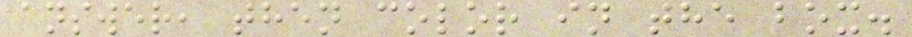answer, then color in the box.
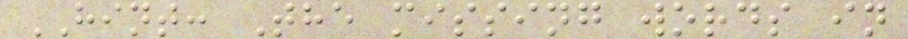HINT: The missing words in
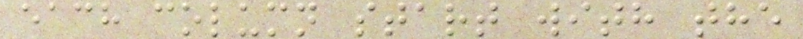each column start with the
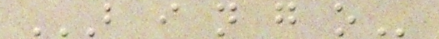B I N G O
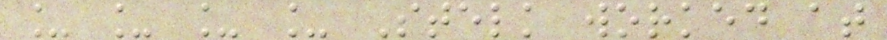_ _ _ _ Stelk worked at
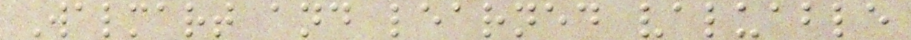Walmart and learned valuable
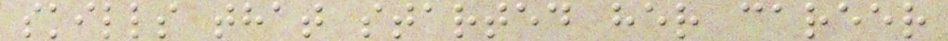skills that started her career
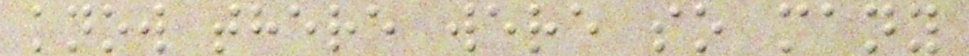know there were so many
